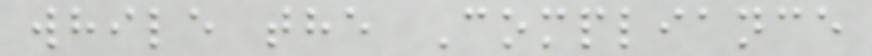while the Compliance
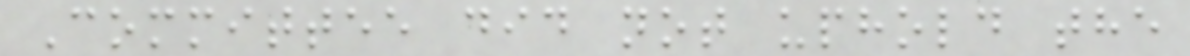Committee did not uphold the
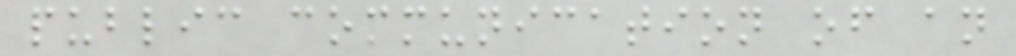public communication of an
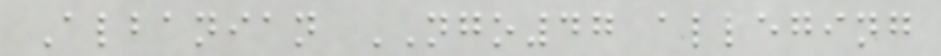Albanian NGO47 alleging
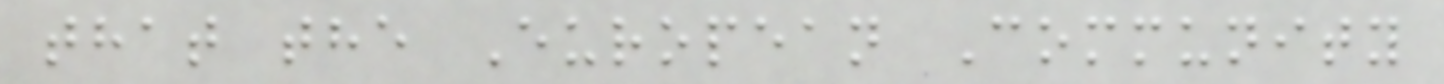that the European Community
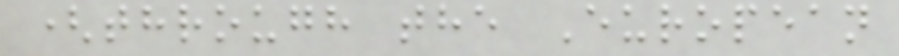(through the European
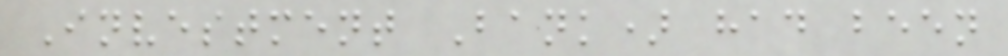Investment Bank) had been
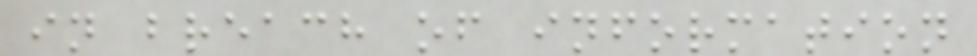in breach of information
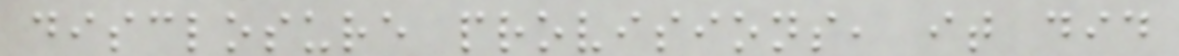disclosure provisions, it did
